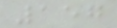157
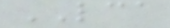LCA
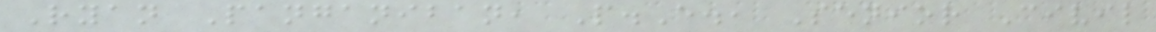Ryan Panganiban, P.E., Senior Civil
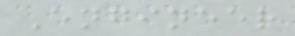Engineer
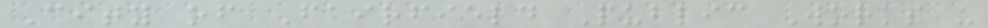City of Fairfield Public Works -
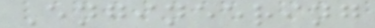Engineering
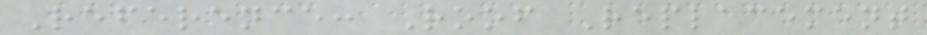Reference: Roof Replacement
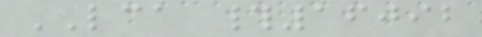LCA #16092
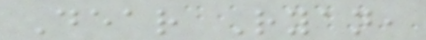Dear Ryan,
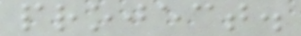project.
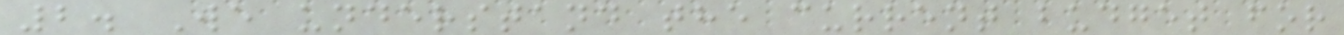2. We understand the current budget for
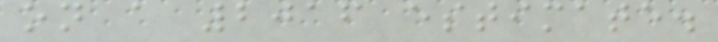on a 2016 estimate.
